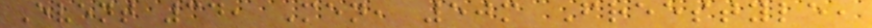Event 34, Men, 50m Freestyle,
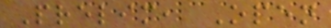Prelim, Open
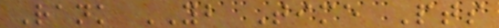Rank YB Time Pts
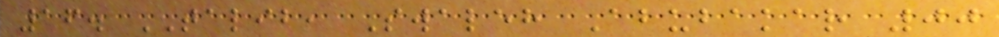16. TALIB, Swaleh Abubakar 00
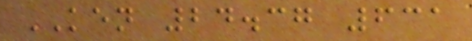KEN 24.37 631
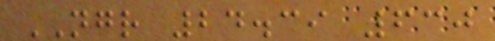NGR 24.39 630
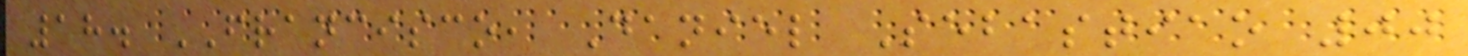18. FRANCISCO, Daniel Sebastiao 00
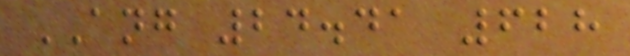ANG 24.41 628
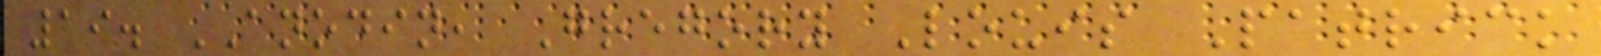19. ANODIN, Gregory Louis Patrick
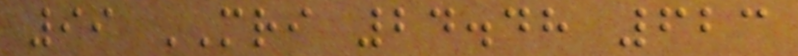99 MRI 24.48 623
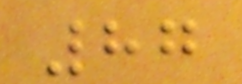87
